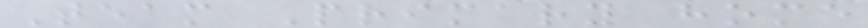Team Primary home
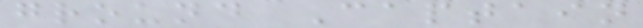ground Captain
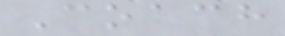Coach
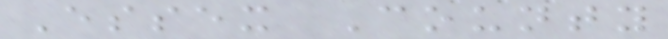Essex County
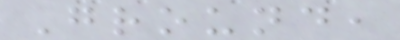Ground,
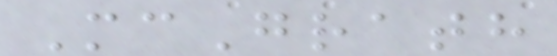McGrath
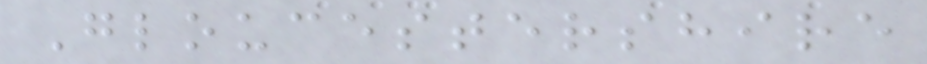Gloucestershire
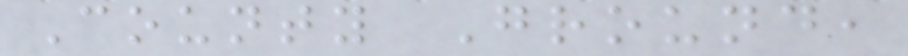County Ground,
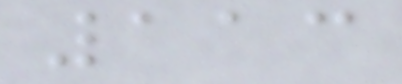113
